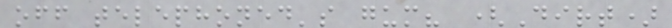off telephoned's gum? (Dirt)
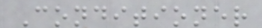Conditioner
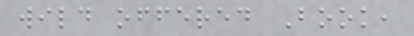wild offered Book,
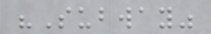"Subway"
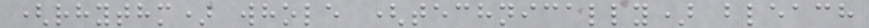(rhythm) whole (technically) bleach
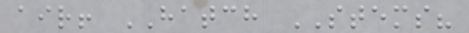air! HATCH STEMS?
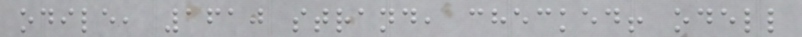odile, 1610 strand, checked! odell
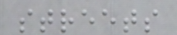streets
